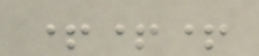+++
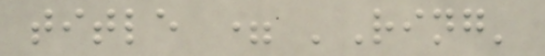title = 'Ring'
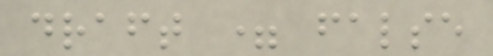draft = false
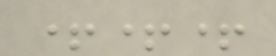+++
